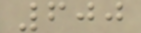600
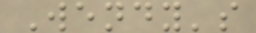Wendy's
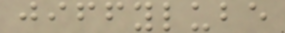jiffylube
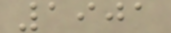1901
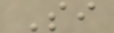Si
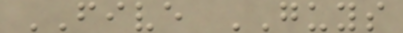FIVE GUYS
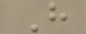H
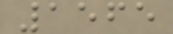1565
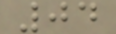04
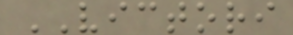VICTORI
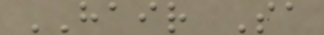HAIR Sa
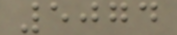5074
